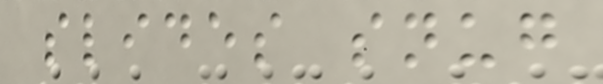slides snug
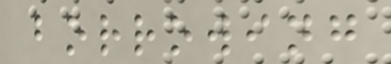borrowing
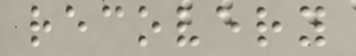recovery
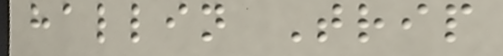hallin Trip
